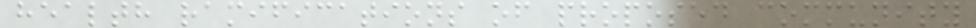health ramifications of proposed community
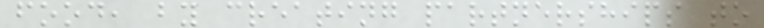food, by creating partnerships to
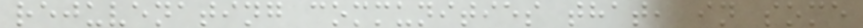rejuvenating communities that, in some
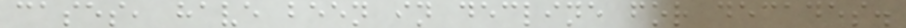cases, have been in decline for decades.
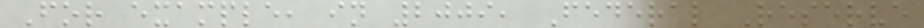For example, in 2009, Federal Reserve
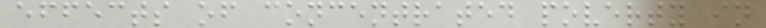effects of concentrated poverty in
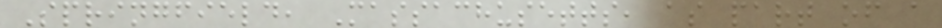Springfield, Massachusetts, as part of a
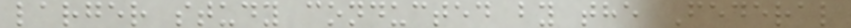larger study conducted by the Federal
